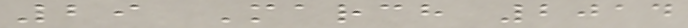29 March 2014
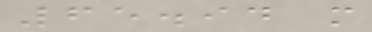65.94 m
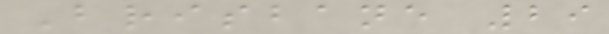Brisbane 29
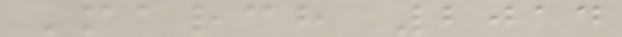March 2014
